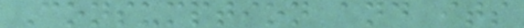Consumption and its
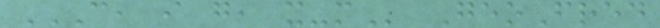C, I G, X-M GeoFred
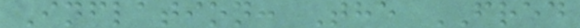Inflation: The FRED
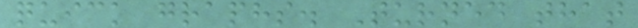quick graphs. Turned that
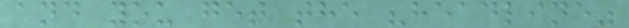and you get the "headline"
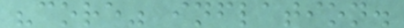"core" inflation.
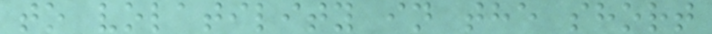to volatility in the short
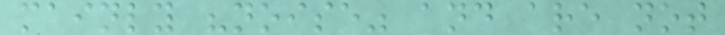mainly "noise" and are not
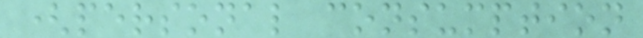(personal consumption
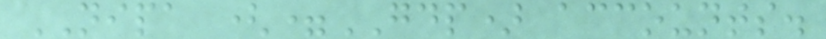NIPA (=GDP) accounts.
